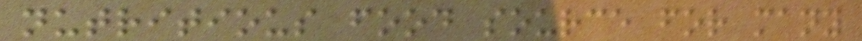nutritious food source for many
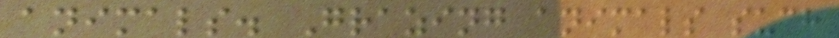animals. Grazing animals such
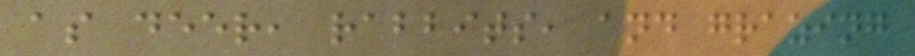as deer, rabbits, and grazing
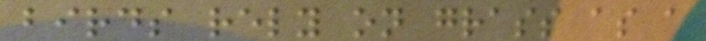birds rely on grass as a
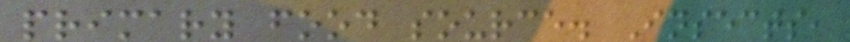primary food source. Insects,
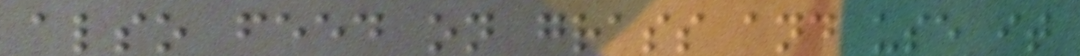also feed on grass and use it
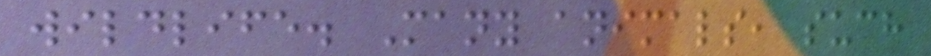wildlife. Many animals, such
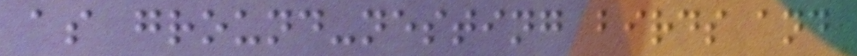as ground-nesting birds and
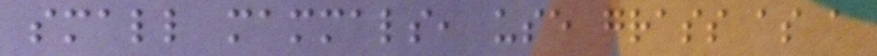small mammals, use grass as a
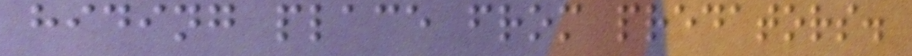hiding place from predators.
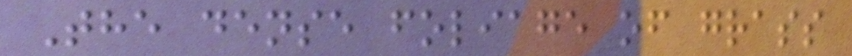The dense foliage of grass
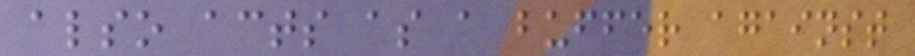also acts as a buffer against
